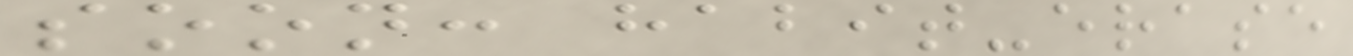soon: habit-erase
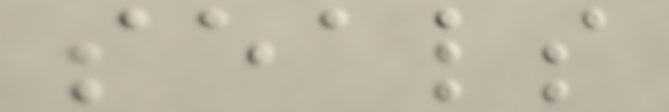seals
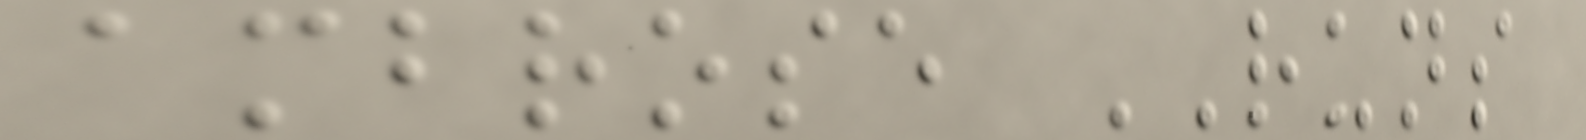ambrose RUNS
